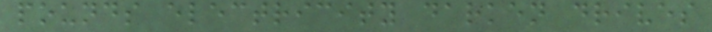pounds electricity darken drives
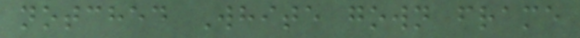notched White gown frame
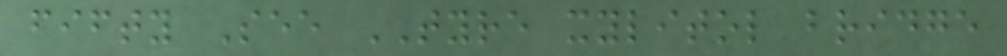fifty See TYRE xylitol bridge
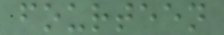fourteen
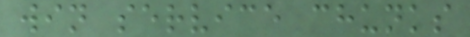win service chunks
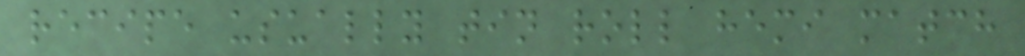recipe usually tin roll hemi match
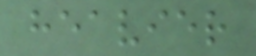heavier
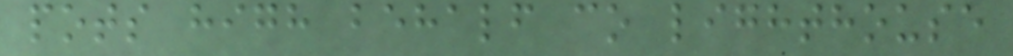pots high behalf co lighthouse
